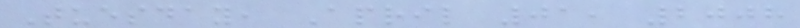Tuesday, April 01, 2008
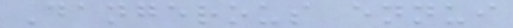Dangerous ennui
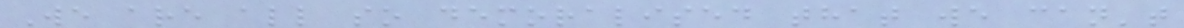We are all so demoralised that we can't
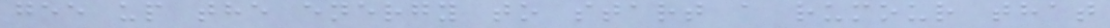gee up the energy to start a rumour that
